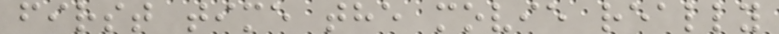first time the movie really
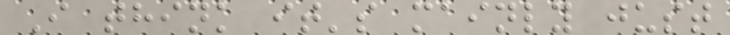I think it's mainly just
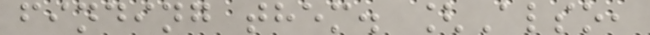finding them. [Also,
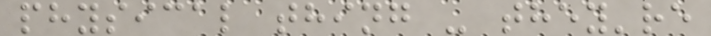physical thing - they're
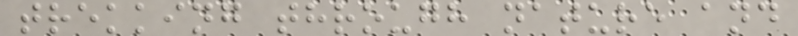trekking through nature and
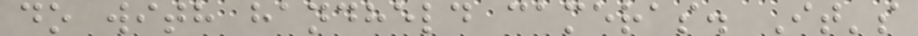do with handheld cameras. It's
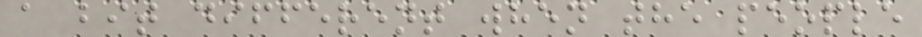a bit different when the people
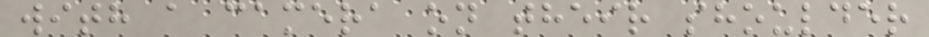with a camera on their shoulder
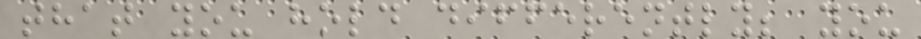that you hold differently; you
